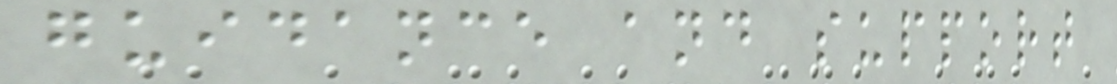guidance and support
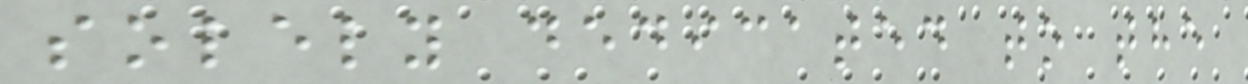solely dedicated to the
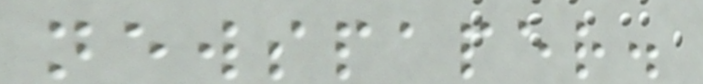newspaper.
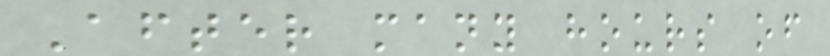After many hours of
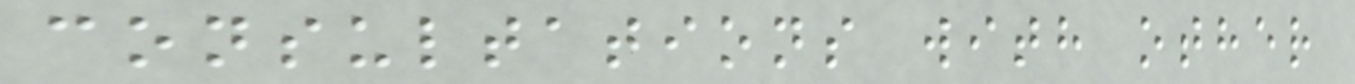consultations with other
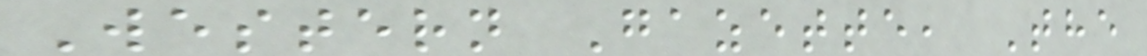Western Gazette, The
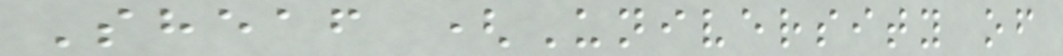Sheaf (University of
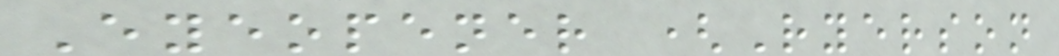Eyeopener (Ryerson
